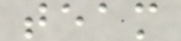team
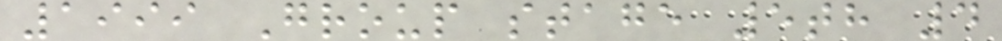1999 Group stage 5th 4
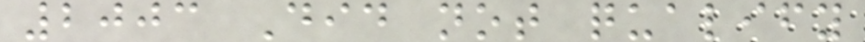2003 Did not qualify
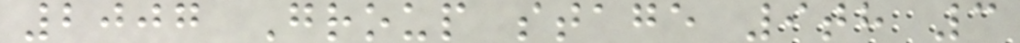2007 Group stage 9th 3
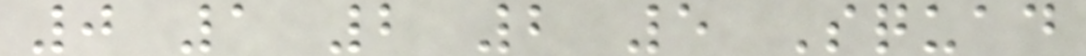0 1 2 2 5 Squad
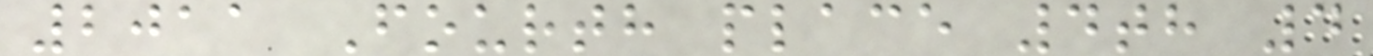2011 Fourth place 4th 4
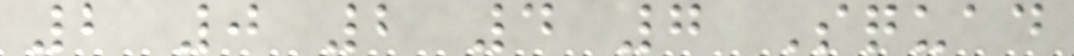2 0 2 4 7 Squad
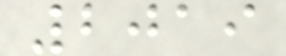2019
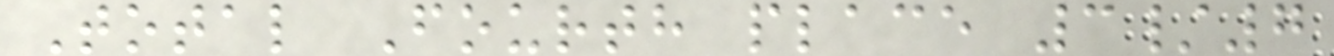Total Fourth place 3/7
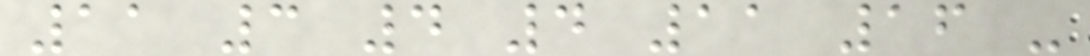11 3 4 4 11 16 -
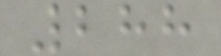288
